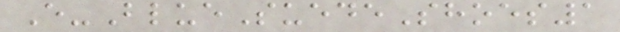E-BlueSuedeShoes1
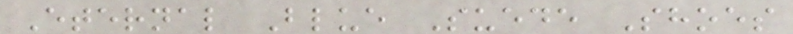Eternal Blue Suede Shoes
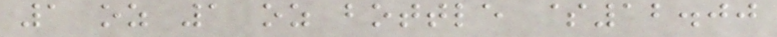1 oz 1 oz bottle $12.00
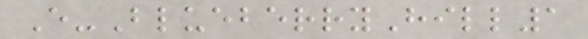E-BlueberryHill1
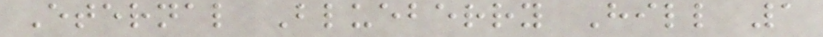Eternal Blueberry Hill 1
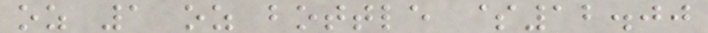oz 1 oz bottle $12.00
